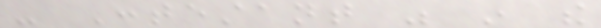- Contestant was in the
